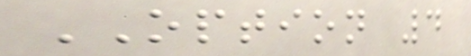OPTION 4
